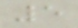5
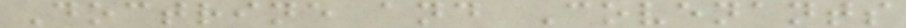Doctrine and Covenants
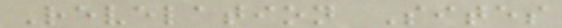Revelation Sites
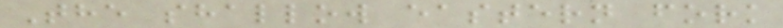The shallow eastern fork
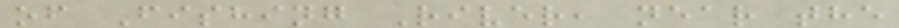of Fishing River, near the
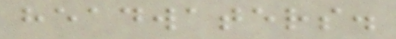headwaters.
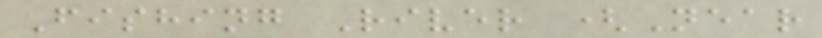Fishing River (Near
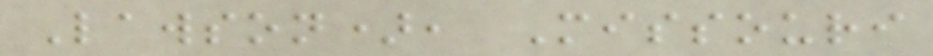Lawson), Missouri
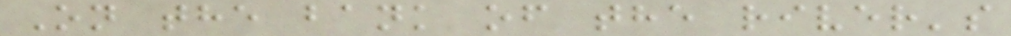On the bank of the river's
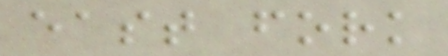east fork
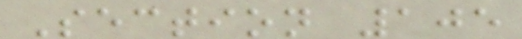Section 105
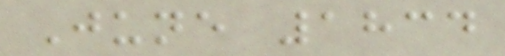June 1834
